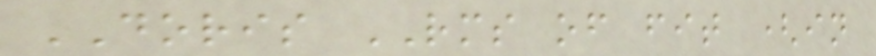DORIS RMS of fit (in
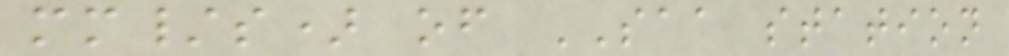mm/s) of SAA station
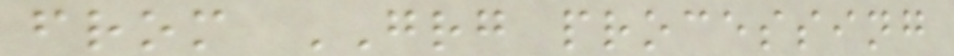from GRG processing
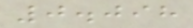0.098
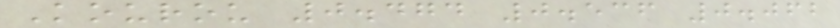Kourou 0.474 0.536 0.062
